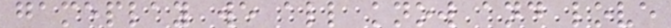gameplay we all know and love
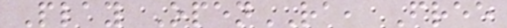Play OpenRA, Free
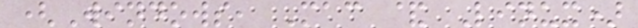(Windows, Mac & Linux)
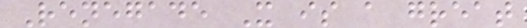Renegade X is a great
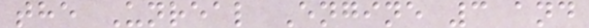the Unreal Engine 3 and
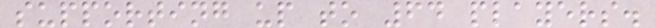supporting up to 64 players.
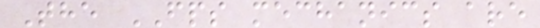The FPS mechanics are
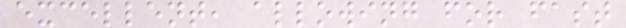excellent, allowing for fast
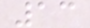13
